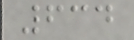634
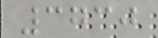3730
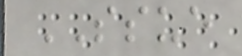SSUE
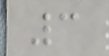3
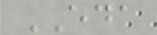EDA
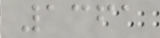1361
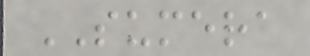SUMERA
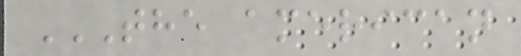THE AMERICAN
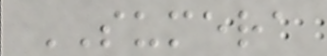SUMERA
